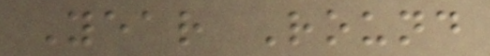Year Round
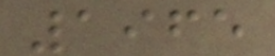1965
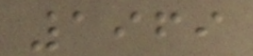1969
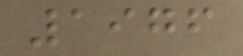1976
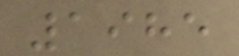1985
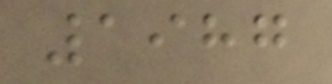1987
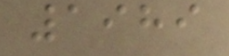1989
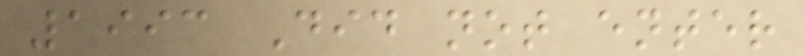1993 Did not enter
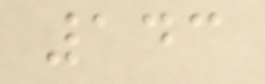143
